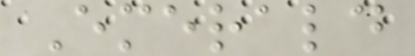Emerald
